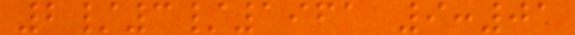2/3/1961 9:01
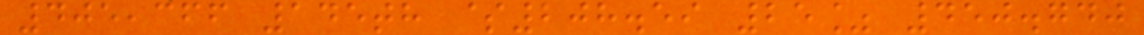405,366 145th $208.59 25% 450.740
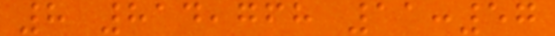8 814,768 11:57
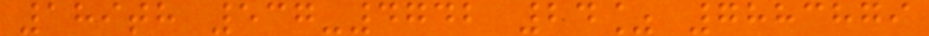189th 537-4742 24% 7883879
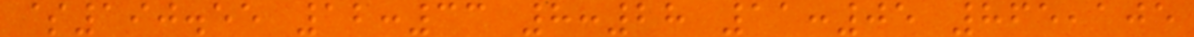$190.55 12:33 8:28 11:05 865,105
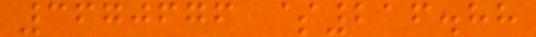3670676 $216.88
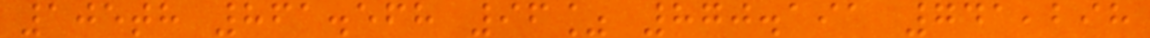105th 861.568 96% 870.191 741,298
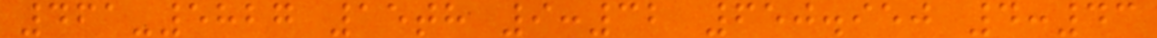461-5827 15th 9:32 650.950 4:43
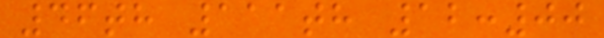46th 111th 12:00
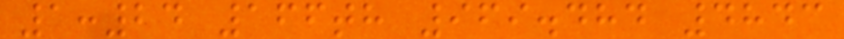1:24 166th 969.484 4843
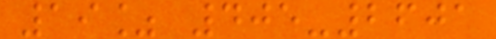19% 405-2601
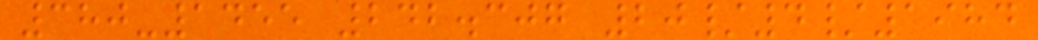380-1455 242.307 20/4/1984
